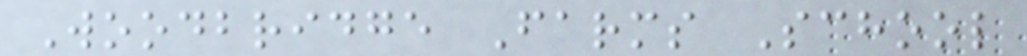Woodbridge Farms School
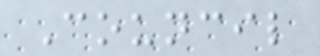Council
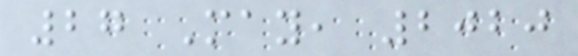27 May, 2020
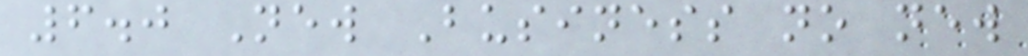6.0 New Business no new
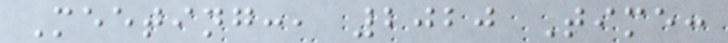Meeting:, 2020 Time:
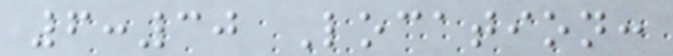6:30 Location:
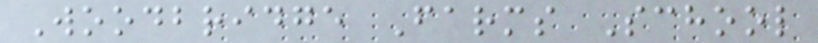Woodbridge Farms School
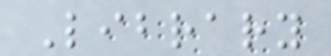Library
